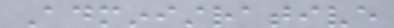Administrative
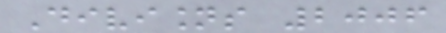Divisions 2006
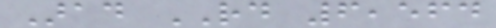Arad RD 6,564
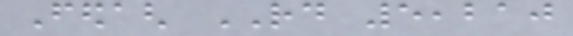Fedagh RD 5,210
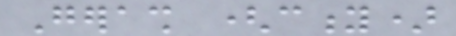Gerash (city)
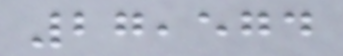27,574
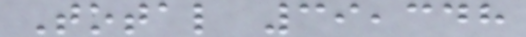Total 39,348
